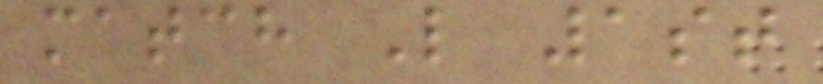match L 1st
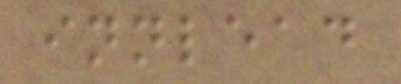innlead
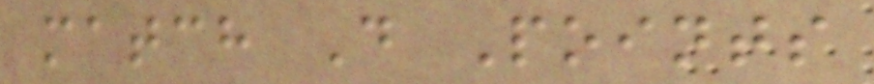match D Points
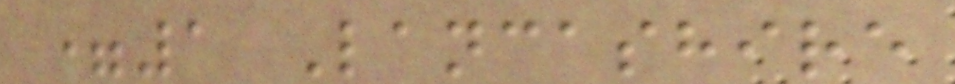=1 Lancashire
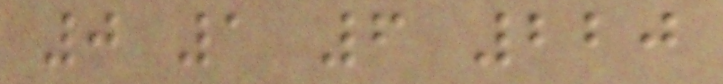0 1 6 220
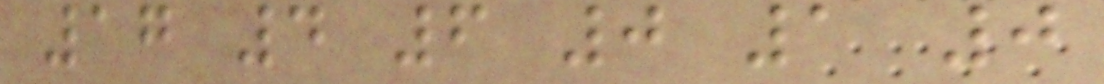17 4 6 0 1 0
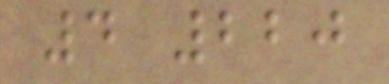4 220
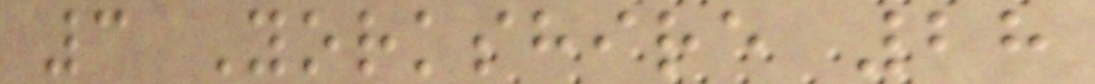3 Yorkshire 28
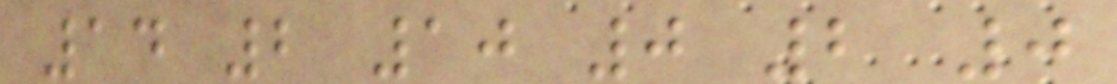14 2 10 0 2 0
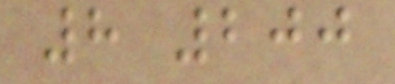8 200
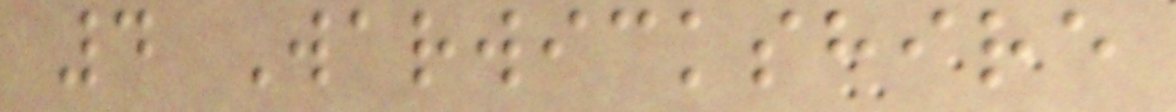4 Warwickshire
